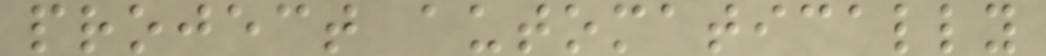project automatically
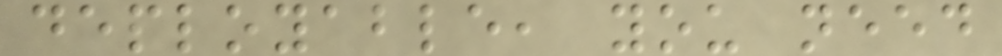deployable, you need
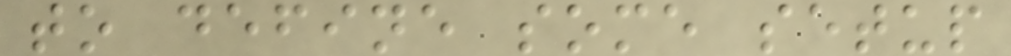to define some setup
